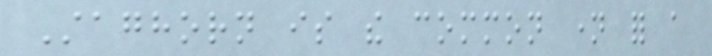Staghorn is the common name for a
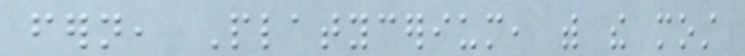fern, Platycerium, with the most
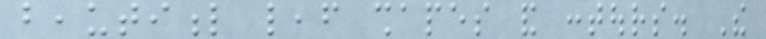beautiful leaf shapes and contours. The
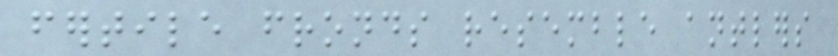fertile fronds resemble antlers
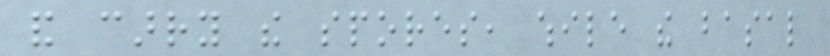and carry the spores, while the basal
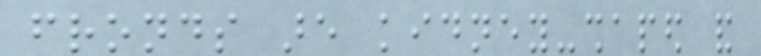fronds are kidney-shaped and
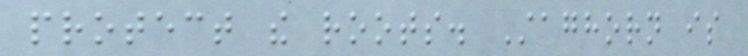protect the roots. Staghorn is
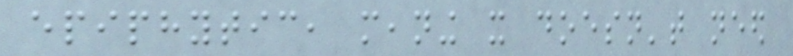epiphytic, meaning it doesn't need
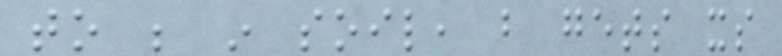to be in soil, but gets its
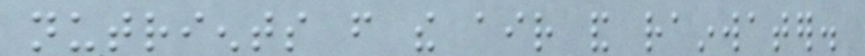nutrients from the air and rainwater.
